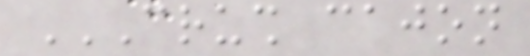CRUSH CAJON
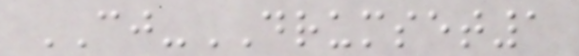CJ-DRUMSET1
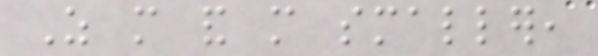As more and more smaller,
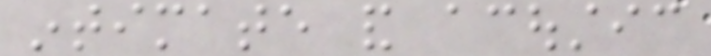intimate and acoustic
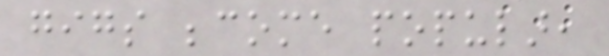gigs become popular,
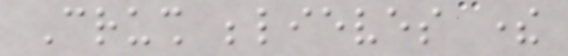Crush believes there
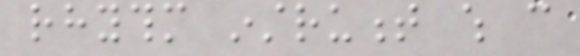rhythm instrument which can
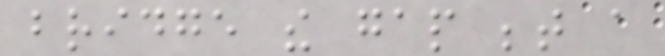bridge the gap between a
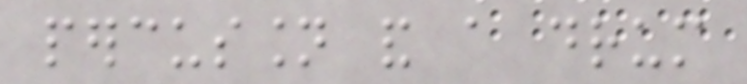percussion and a drum
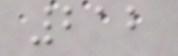212
